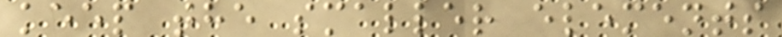keep the smaller elements
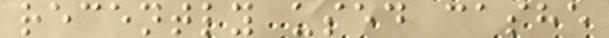recently used cashe
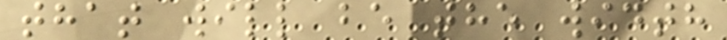that will be the width
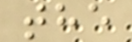the
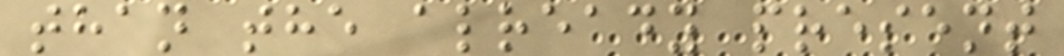than the already present
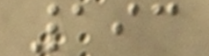193
